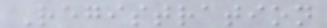Registration
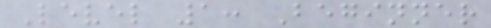Level 1: Beginner
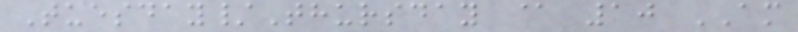Tuesday/Thursday @ 10 AM
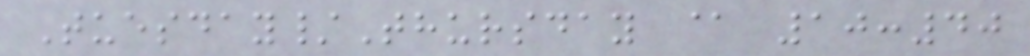Tuesday/Thursday @ 10:40
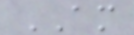AM
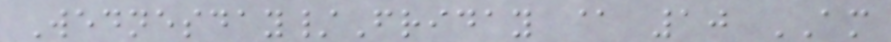Wednesday/Friday @ 10 AM
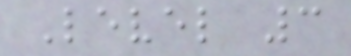Level 3
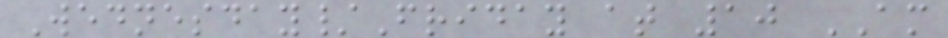Wednesday/Friday at 10 AM
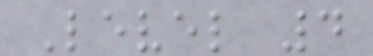Level 4
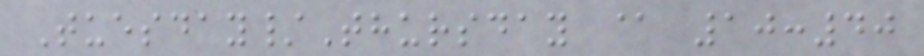Tuesday/Thursday @ 10:40
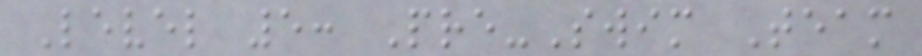Level 5: Pre-Swim Team
